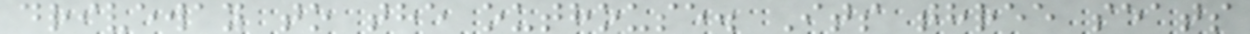driveway to the outhouse. Its three seats
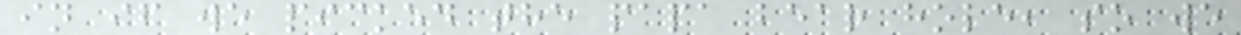in if we picked the papa bear hole, so we
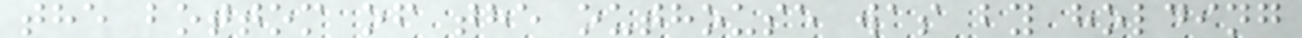the bottom of the outhouse was by holding
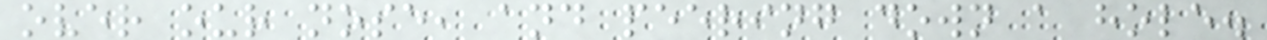over our nose, and peering down a hole.
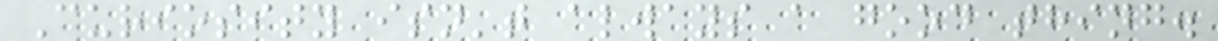Curiosity isn't always a good thing.
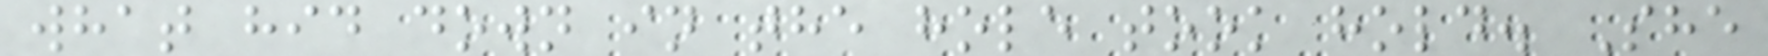what hid down in the hole took hold. She
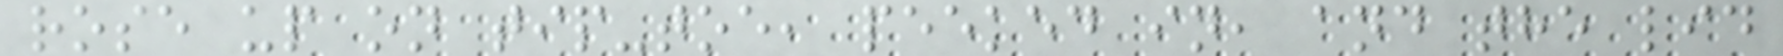rose up on tip-toe, peeked in, and the lid
